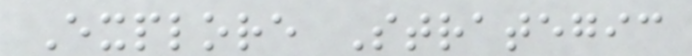Explore Strategic
